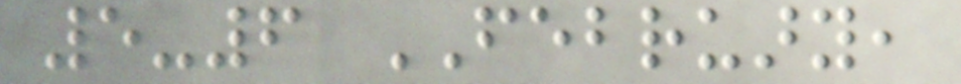5-6 FEBRUARY,
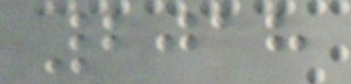2018
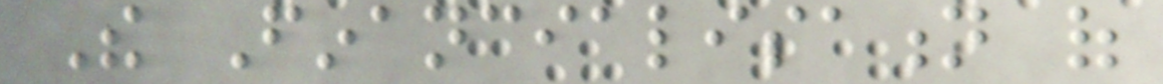The Financialisation of
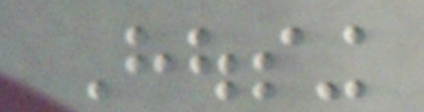Housing
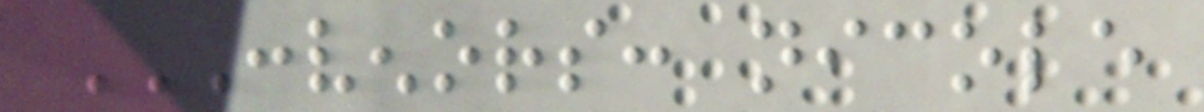CONVENORS: NICOLE
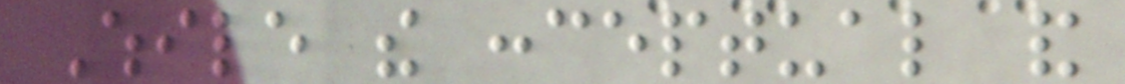While the conceptual and
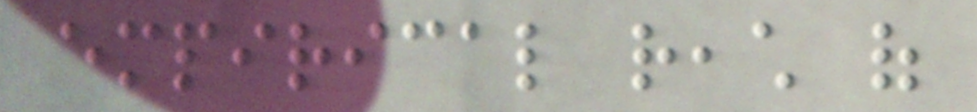empirical reach of
